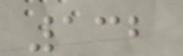132
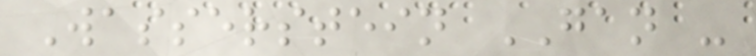Wasserstein GAN -
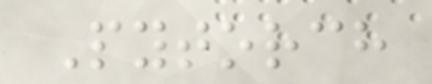Pytorch
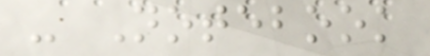- Notebook
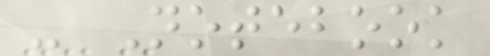- Notebook
